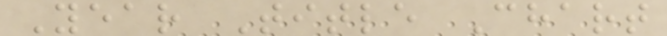Year Title Chart
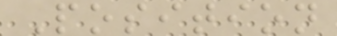Position
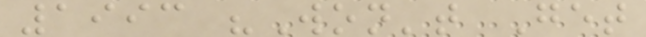1993 "Won't Get
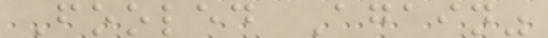Fooled Again"
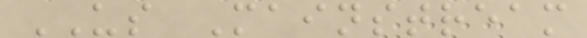US Mainstream
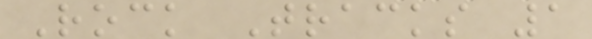Rock Tracks 1
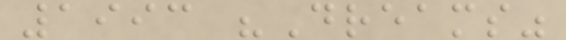1993 "Dreams"
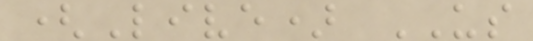(Live) US
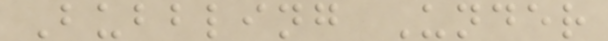Bubbling Under
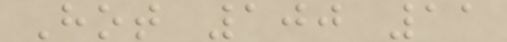Hot 100 11
